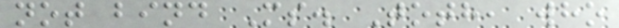not bind Ms. Toth, who
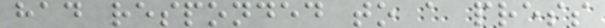had responded to a press
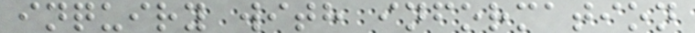inquiry with information
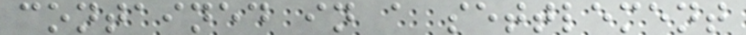contained in a settlement
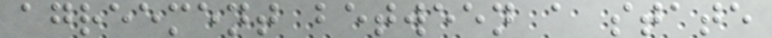agreement between a state
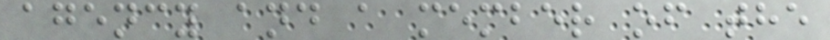agency and a member of the
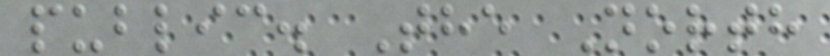public. The North
